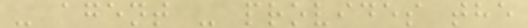- agent - provides the
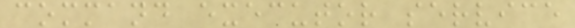command executor service
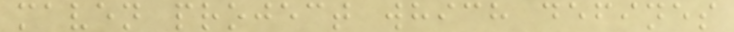maven project which defines
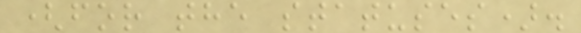(for the statuses).
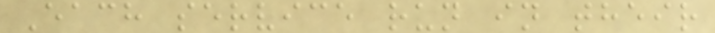Each service run in their
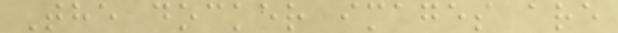The docker images are
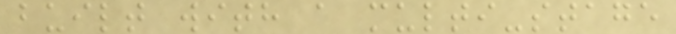built with a multi-stage
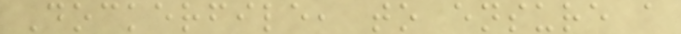Dockerfile, to ensure a
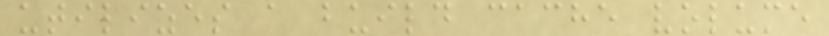utilizes a build cache volume
